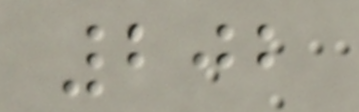202
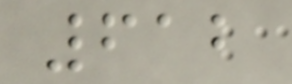612
